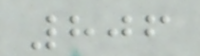806
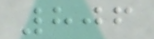806
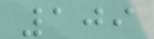109
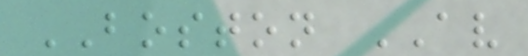BOSTON AV
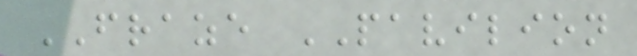FRAZE PAVILION
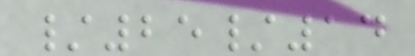/25/14
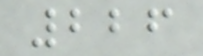226
